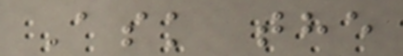Ask the
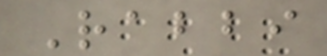Rabbi
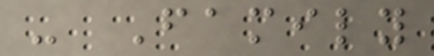- Family
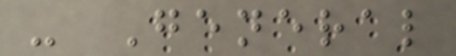- General
